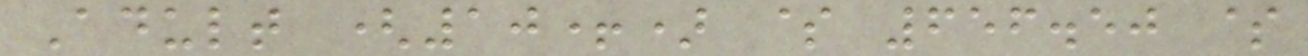Adult (10+) $ 656.50 $
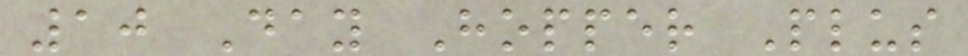10 Day Hopper Plus
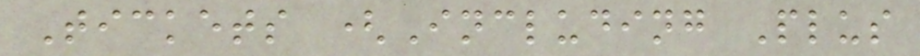Tickets (Including Plus
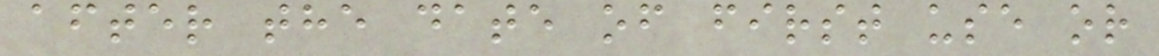after the date of first use or
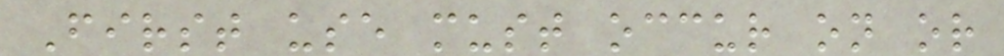First use must occur on or
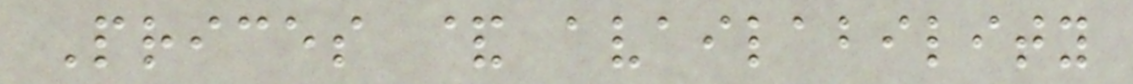Prices & availability
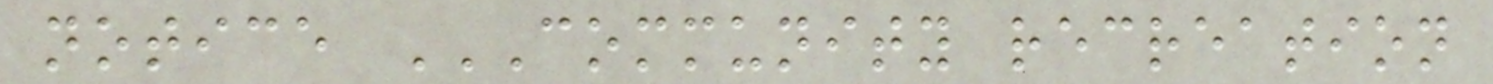notice COMMUNITY RECREATION
